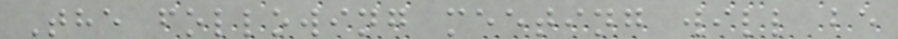The following meeting will be
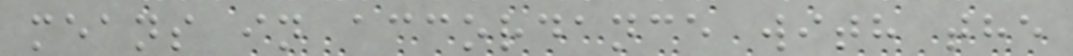means in accordance with the
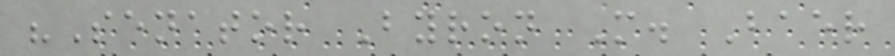"Senator Byron M. Baer
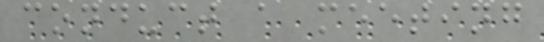conduct a meeting
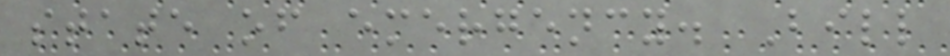state of emergency. Bill
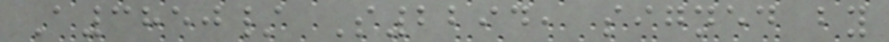A3850/ S2294, signed by
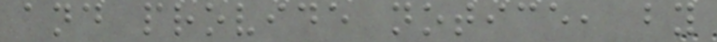and provide notice, by
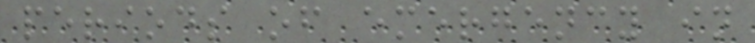periods of emergency in
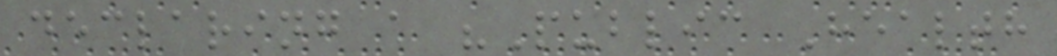declaring a "Public Health
